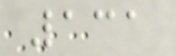131
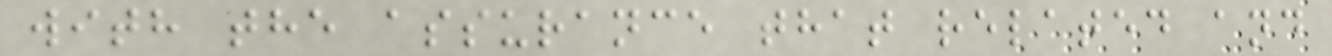with the assurance that related and
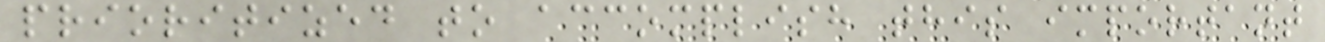prioritized to accomplish this important
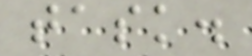task.
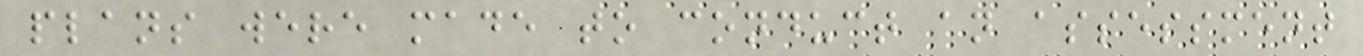plans were made to conduct an assessment
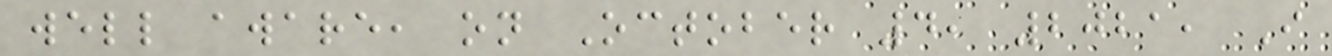well aware, on October 4, 2021, I
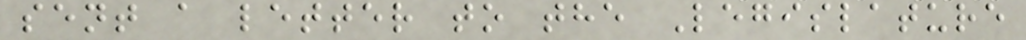sent a letter to the Legislature
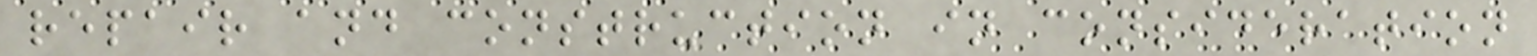repair and construction in consideration
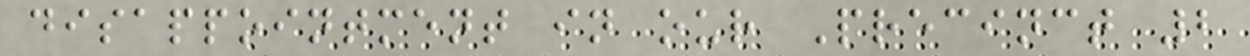disappointment in our Precinct 2
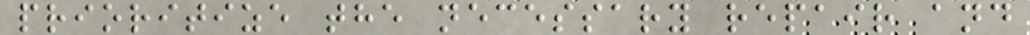prioritize the necessary repair and
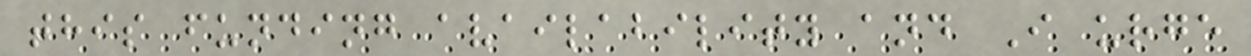this funding availability and I urge
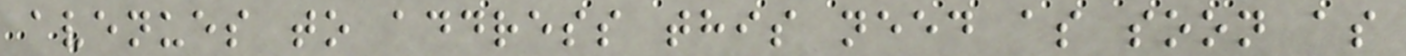avenues to address this need as soon as
